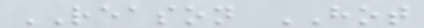REASON HOT
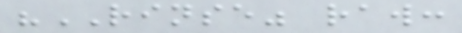"RINSE" raw:
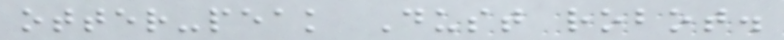otter-peak Dust robot.
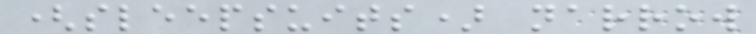(sleepsuits) narrow
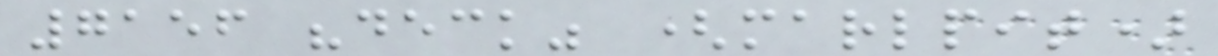7156 "deck" (marlpit)
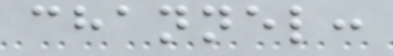channel:
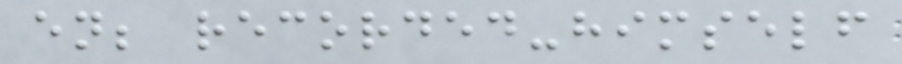en; recorded-himself
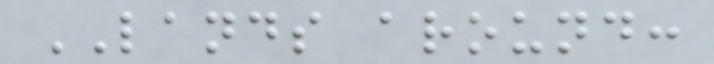LANDS around:
